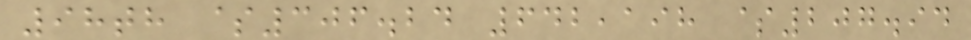98th $306.24 642,198 $207.94
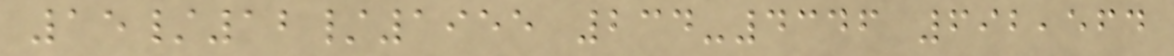15/12/1955 234-4346 692,564
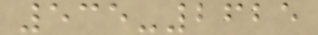535-2625
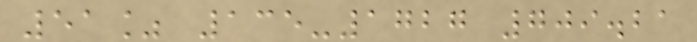51% 135-1727 709.21
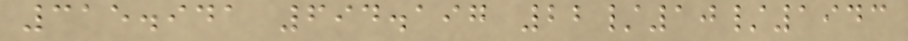315.941 694.197 22/10/1943
